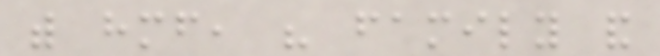with himself, his family and
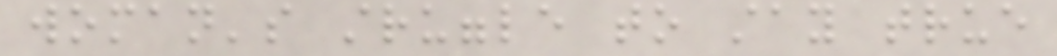woman's struggle to stay true
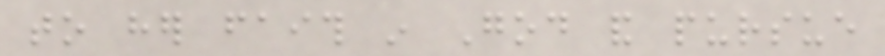to her faith in God and pursue
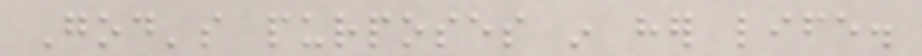God's purposes in her life.
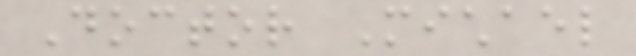Doctor Michael
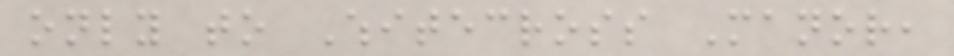only to Whitecross Manor,
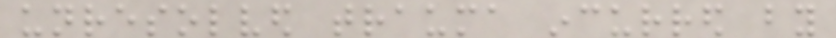unresolved trauma incurred by
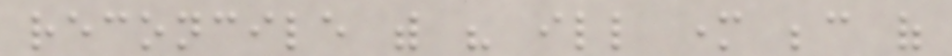reconcile with his ill mother because of
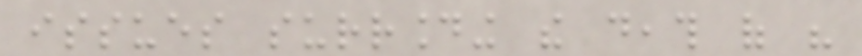issues surrounding the death of his
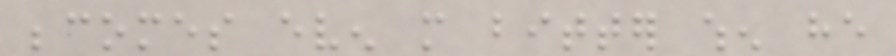becomes even more bitter when he
